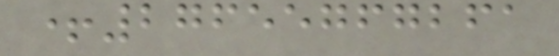+27655767261
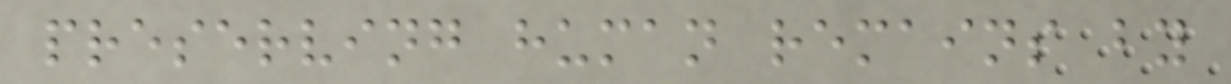preserving human remains by
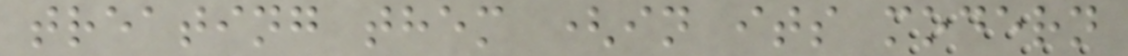treating them (in its modern
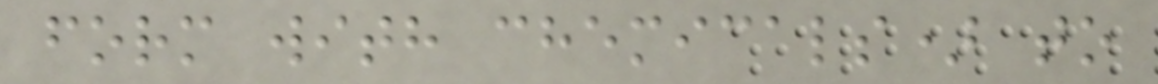form with chemicals) to
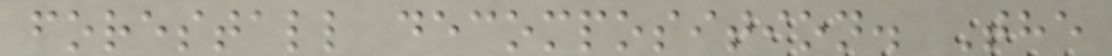forestall decomposition. The
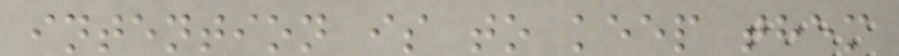intention is to keep them
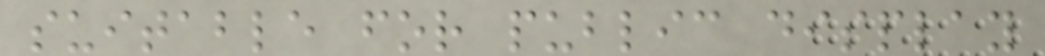suitable for public display
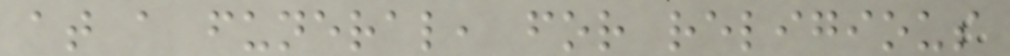at a funeral, for religious
